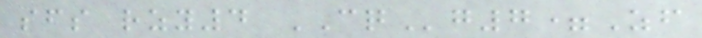sfs rzy4 CQg7=Zf
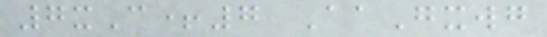7xC+7 AaGxwg
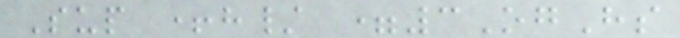Sup +h/ =3OgHs
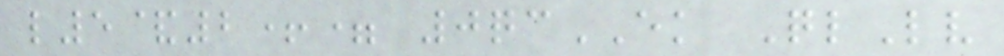l5&2+= 0qcEK QlLv
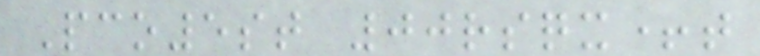Pco5st 00rsqx+t
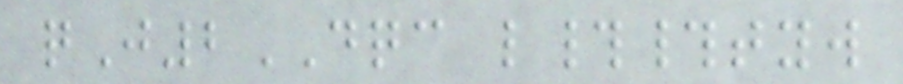qJ2DQC l##tyw
